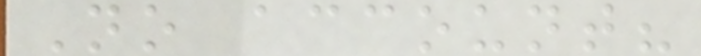No account?
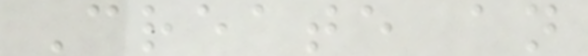Create an
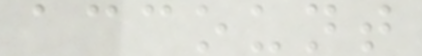account
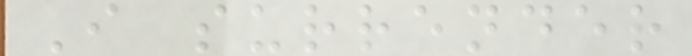I surrender
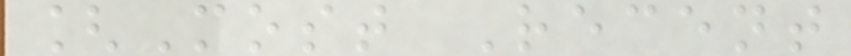[Most Recent
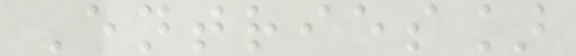Entries]
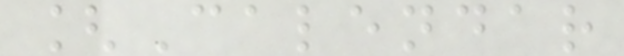[Calendar
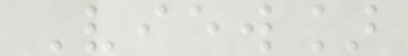View]
